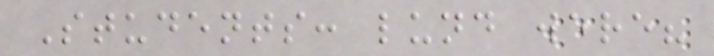Students: lund were?
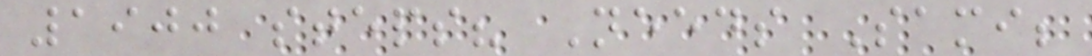1900 steps? Needs Sami;
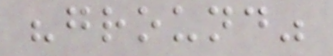"ground"
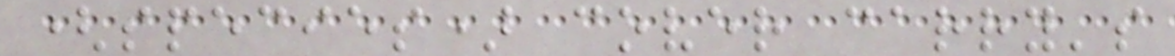(species) cover carry's
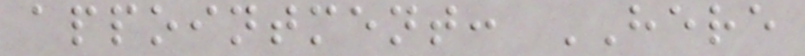appointment: HERE
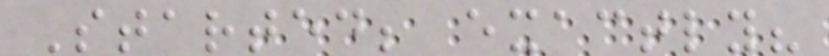Started; exactly?
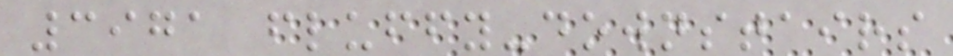3971 fluffy-downstairs
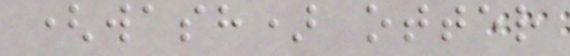(wash) otter
